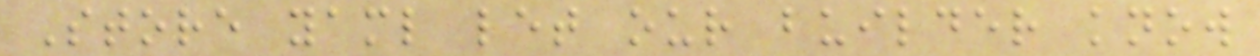Store yaml let our builder know
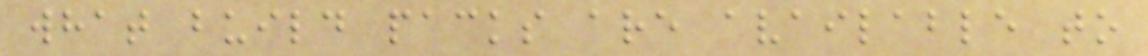what build packs are available to
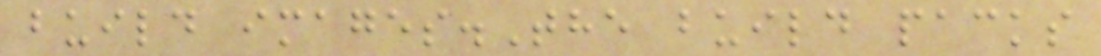build images.The build packs
